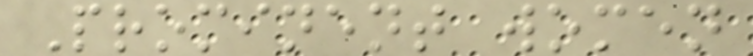Prominent women
